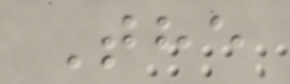The
